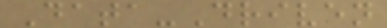Data-Driven
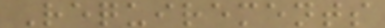Requirements
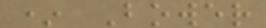* Bower
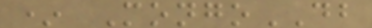* MongoDB
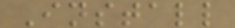Install
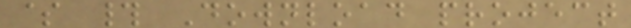$ # Download project
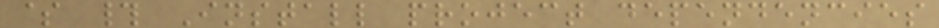$ # Install project dependencies
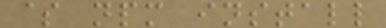$ npm install
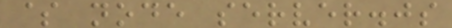$ node server.js
